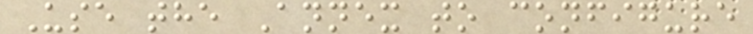Use the Annex to configure
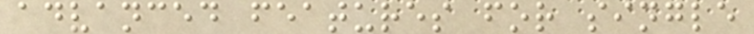advanced features for single
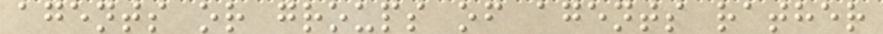agents or groups of agents rather
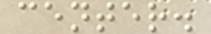center.
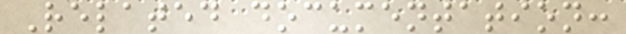Related documentation:
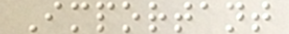Important
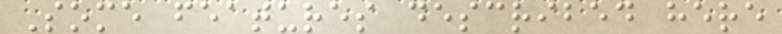Some features described here
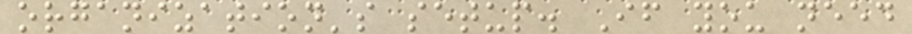organization's setup. If you need
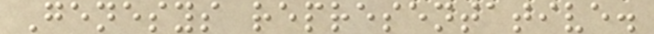Genesys representative.
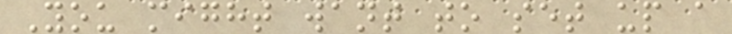You might want to set up a
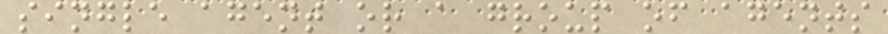single agent or a group of agents
